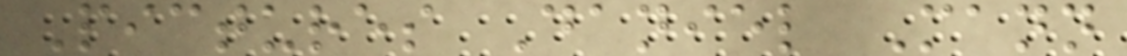Pictures Daniel Mann
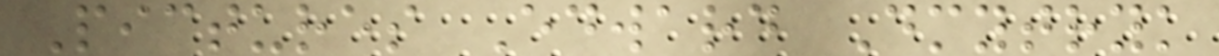Pictures Edward Dmytryk
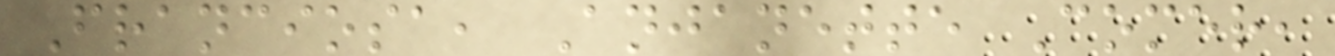Franciosa, Anjanette Comer,
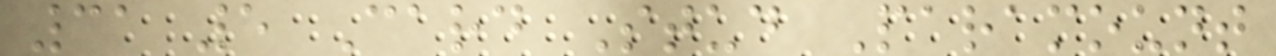31 5 Card Stud Paramount
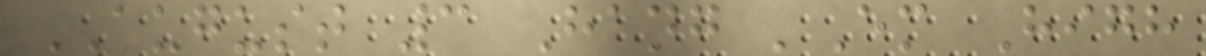AUGUST 3 Hang 'Em High
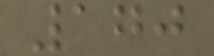170
